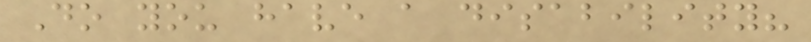Do you have a disability?
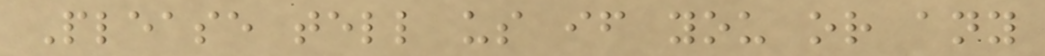Please tell us if you or any
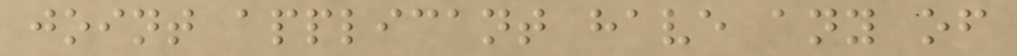joint applicant have any of
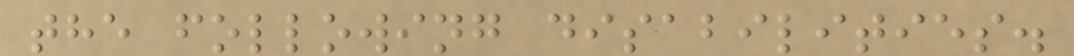the following disabilities.
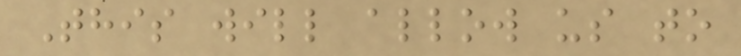This will allow us to
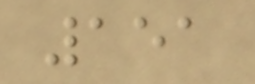151
